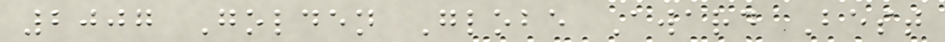2007 Golden Globe Award Best
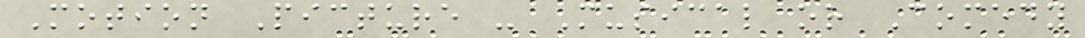Motion Picture - Musical or Comedy
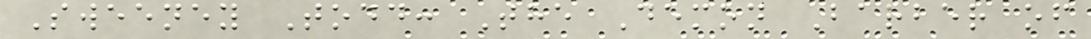Sweeney Todd: The Demon Barber of
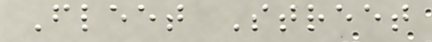Fleet Street
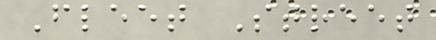Fleet Street
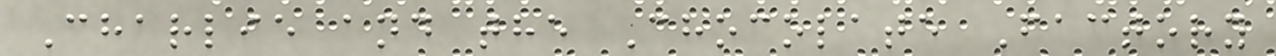Charlie and the Chocolate Factory
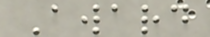Award
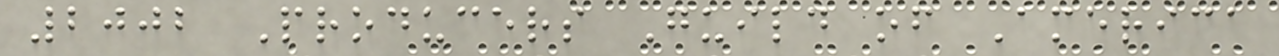2002 Producers Guild of America
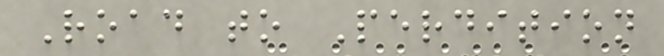Road to Perdition
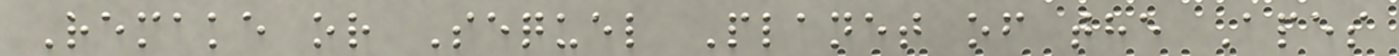Remake or Sequel Planet of the Apes
